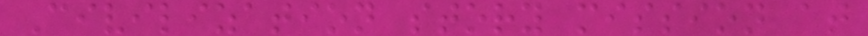Civilization story mission at
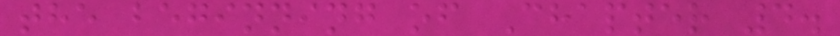the beginning of Chapter 4.
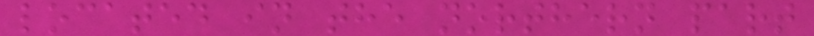located in the northern part
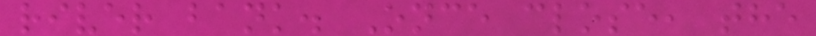river bank. Once close, the
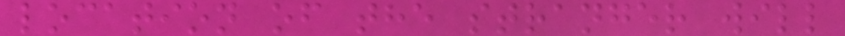location of the stranger will
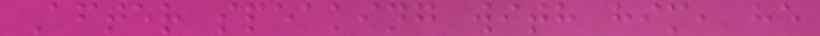After speaking with him, he
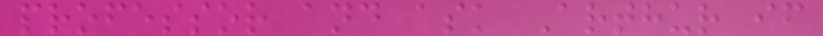professor and ask Arthur if
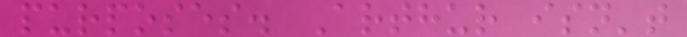purposes. Arthur isn't
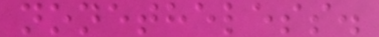nonetheless.
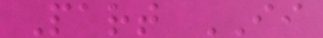Part II
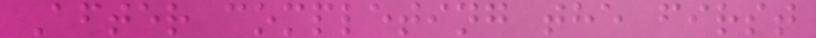After completing the first
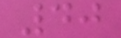40
